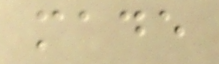made
